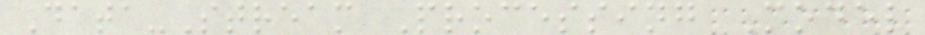Data-Stream Processing Model
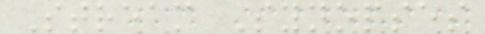Stream Synopses
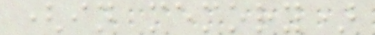(in memory)
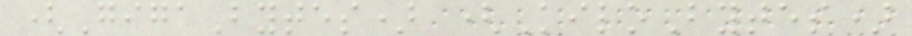(GigaBytes) (KiloBytes)
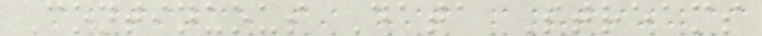Continuous Data Streams
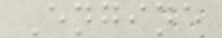Engine
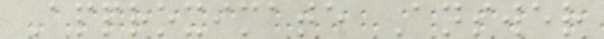Approximate Answer
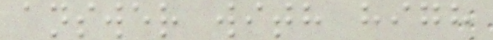answer with high
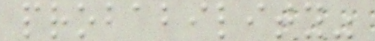probability"
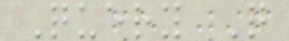Query Q
